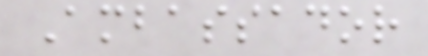Ambassador
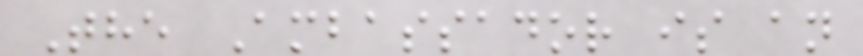The Ambassador is an
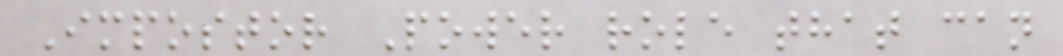Impostor Power role that can
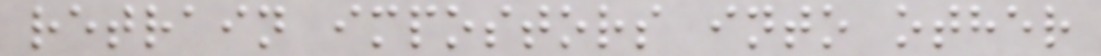retrain impostors into other
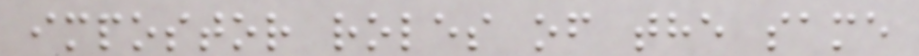impostor roles of the same
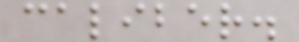caliber.
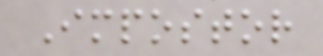Impostor
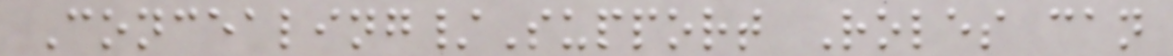Concealing/Support Roles can
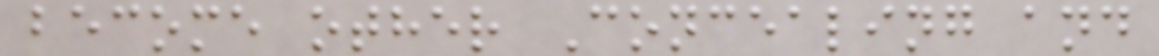become other Concealing and
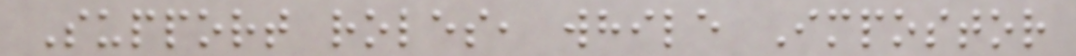Support roles, while Impostor
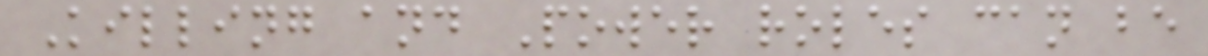Killing and Power roles can be
